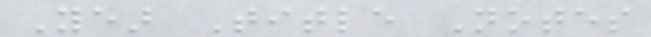Year Title Notes
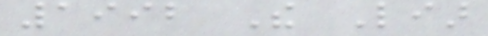1992 The Liar
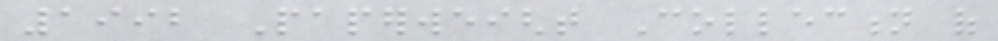1992 Paperweight Collection of
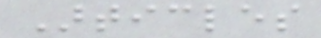Articles
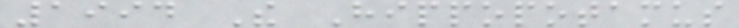1994 The Hippopotamus
